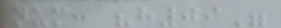num: "h09"
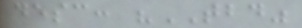desc: "TBD"
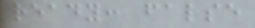ready: false
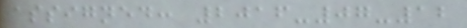assigned: 2016-07-12
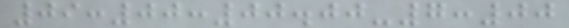09:00:00.00-7:00
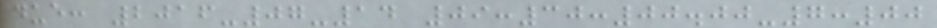due: 2016-07-14 09:30:00.00-7:00
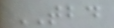TBD
